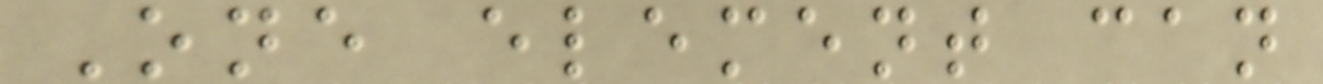One element can
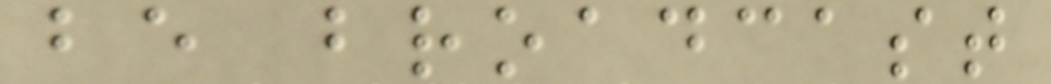be broadcast
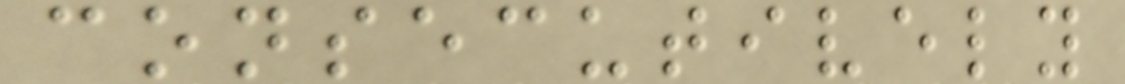consecutively
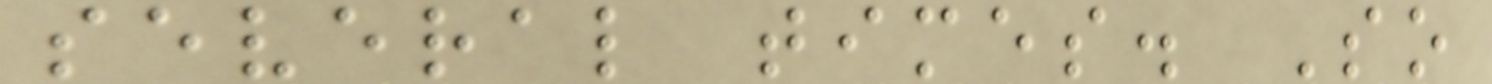several times. So
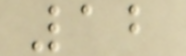12
